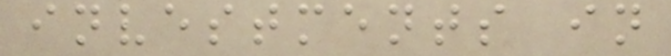investments in
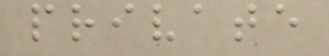private
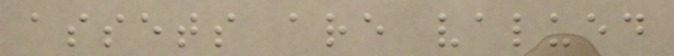assets are valued
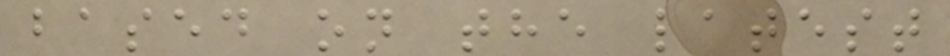based on the latest
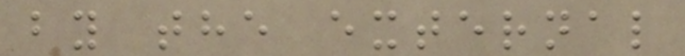by the external
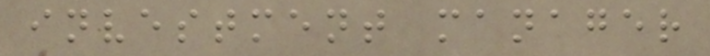investment manager
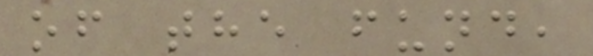of the fund,
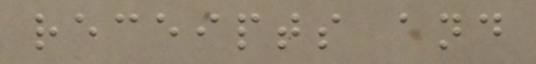receipts and
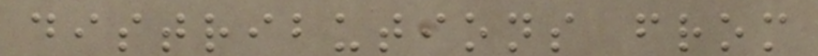distributions from
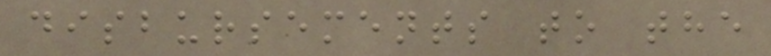disbursements to the
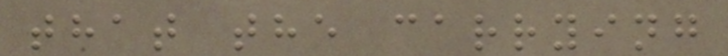that the carrying
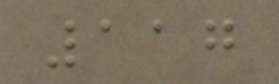117
